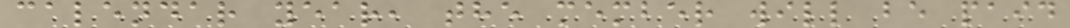calendar year, the member will be paid
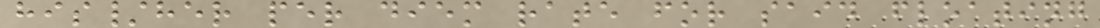his/her per diem rate for said floating
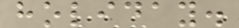holiday.
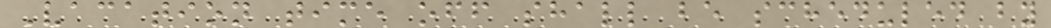Vacation time off shall be scheduled by
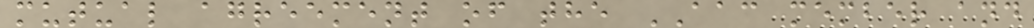mutual agreement of the AAC member and
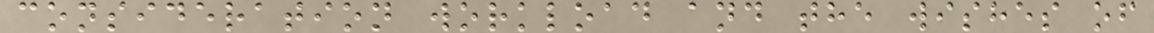consideration workload and the wishes of
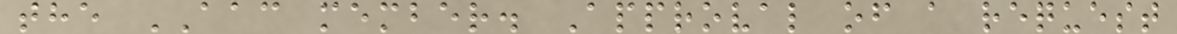the AAC member. Approval of a request
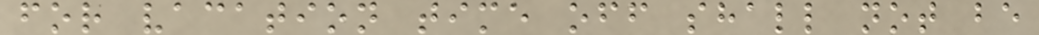for vacation time off shall not be
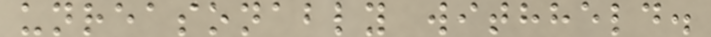unreasonably withheld.
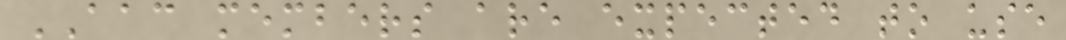AAC members are expected to use
